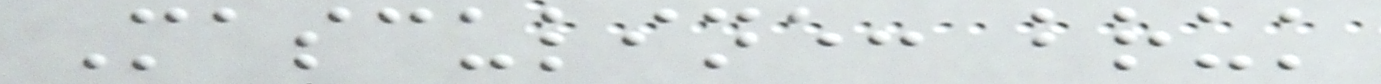Masculine: bruk
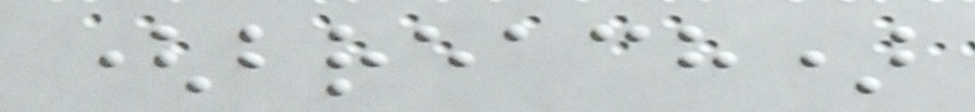(breach)
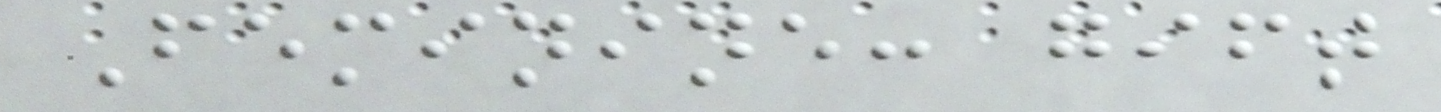Feminine: gift
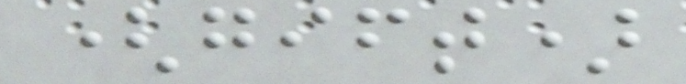(gift)
